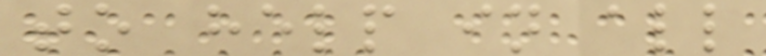to help in all
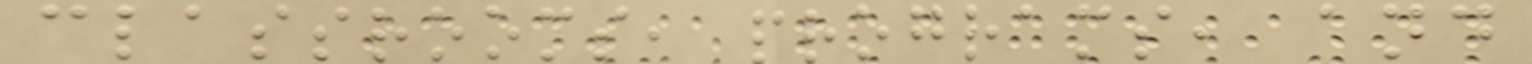classrooms, programs, and
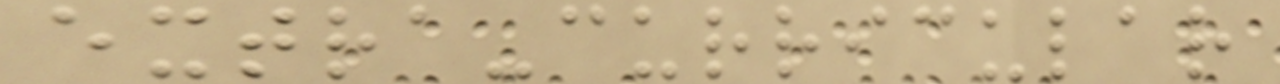extra-curricular
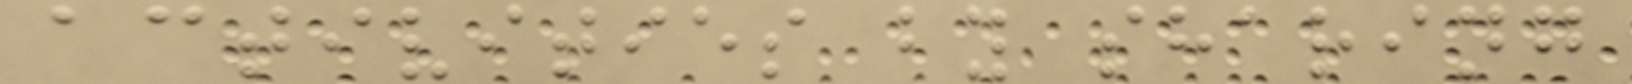activities by sharing
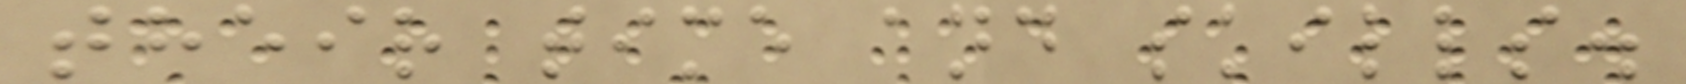their time and skills.
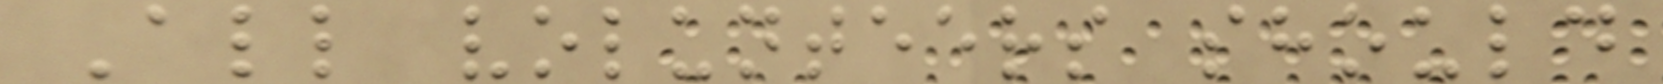All volunteers should
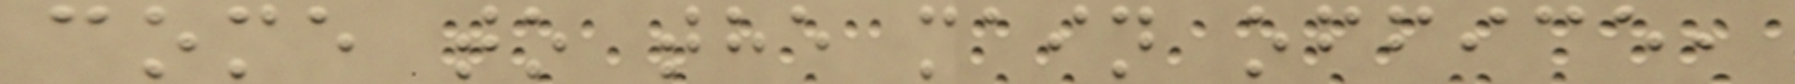come to the main office,
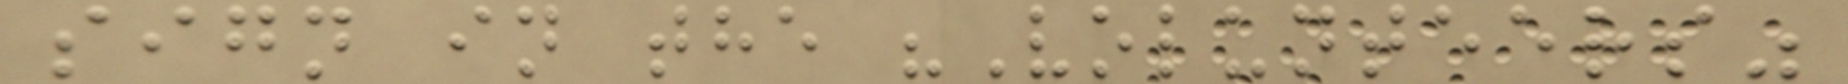sign in the "Volunteers"
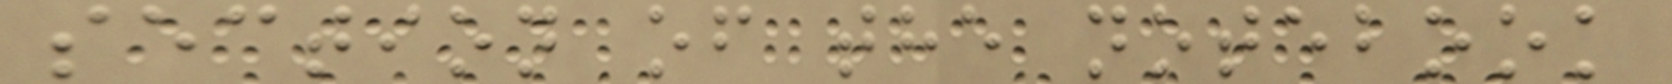section of the notebook
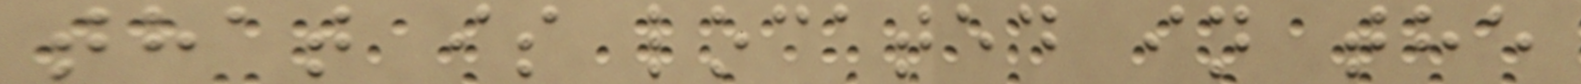that is located in the
